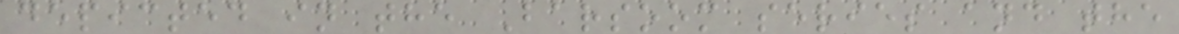depicted in the Barsoom series and the
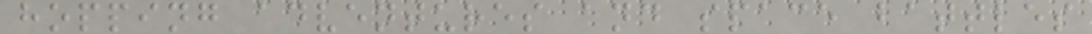hopping adventures and space battles
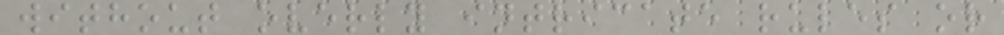without overly intricate rules or
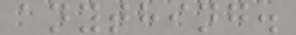anything.
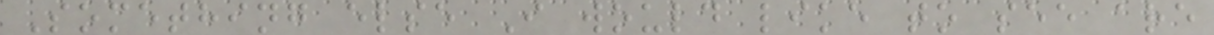Something else I would like to see are
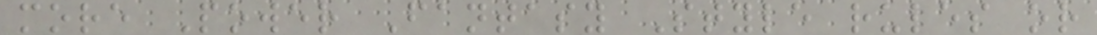more Power Fantasy Style rules or
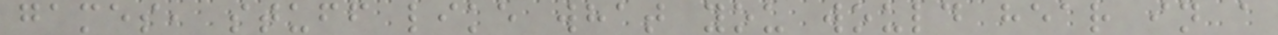games, stuff like what you would hear in a
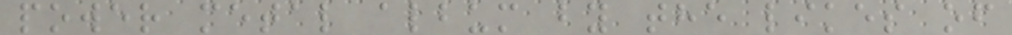power metal album by the likes of
